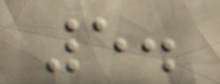5.
